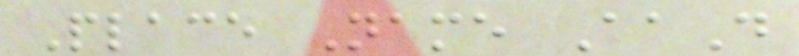Place Name AaD
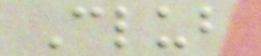Club
